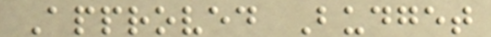Approved Budget
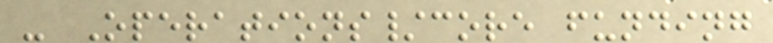- Operations/core funding
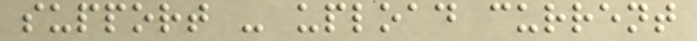support - upload current
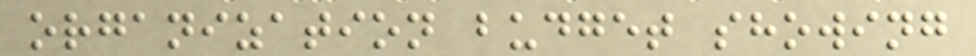organization budget showing
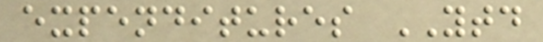expenditures YTD
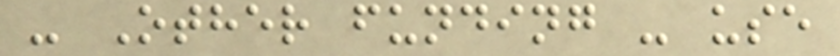- Other funding - use
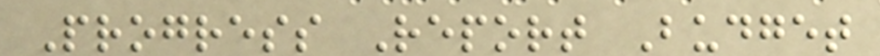Progress Report Budget
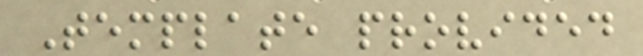Template provided
